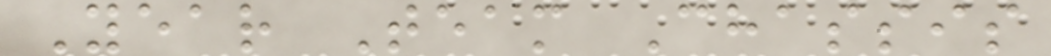Year Team Chassis
